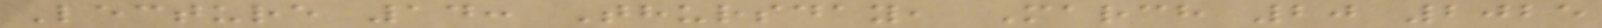Lecture 14: Thursday, March 20 2025
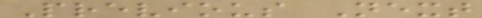Previous Next
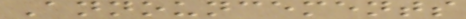Announcements
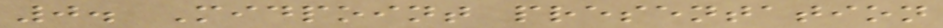0. Midpoint presentation
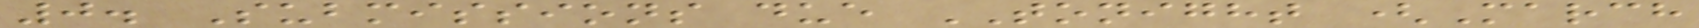0. Submissions due TONIGHT (March
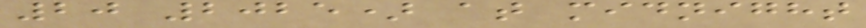20 2025) at midnight
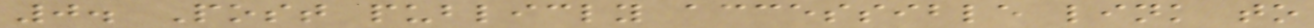0. Post publicly accessible link to
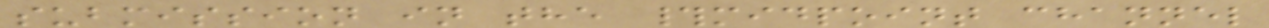submission in the #midpoint channel
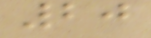20
